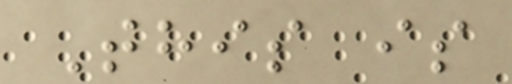This is
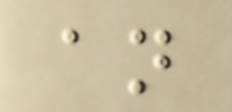an
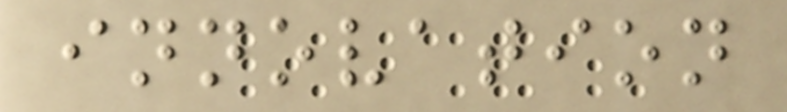innovation
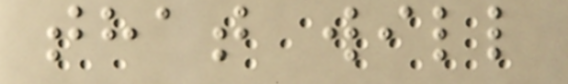that will
